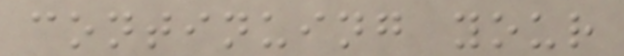continuing your
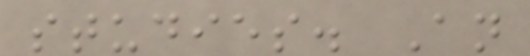studies. An
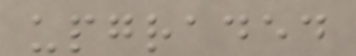upgraded
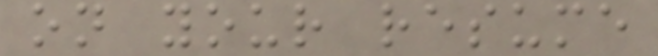on your resume
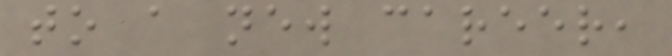to a new career,
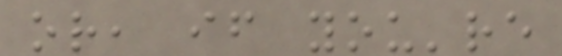or, if you're
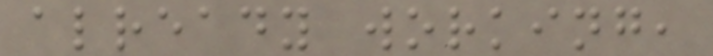already working,
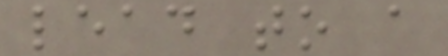lead to a
